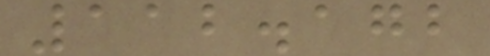112.172
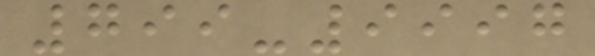799-9997
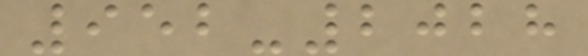952-2028
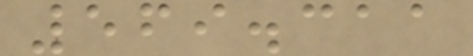569.311
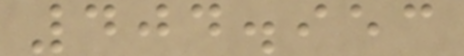404.953
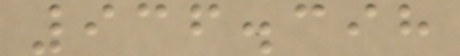936.398
